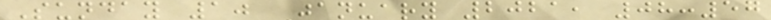Sunday 10 January 2021, 08:57
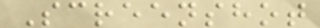Screenshot
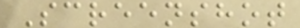Screenshot
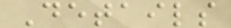Details
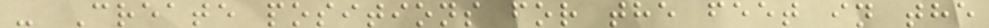- Create positions for the feet in the
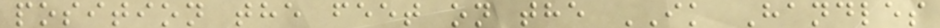position the feet on the IK Handles
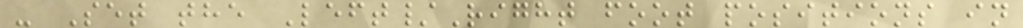- Set the Left/Right foot positions in
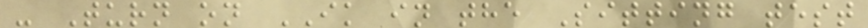- Turn on IK in the Sitting test
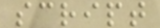script
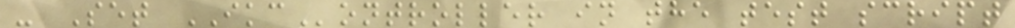- Set IKController in the test script
